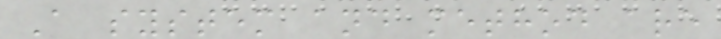A system and method are
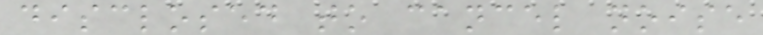disclosed to cancel noise
